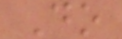Do
